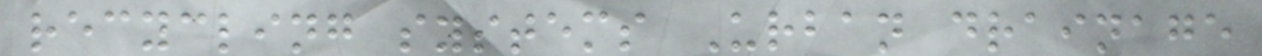recycling systems Urban drainage
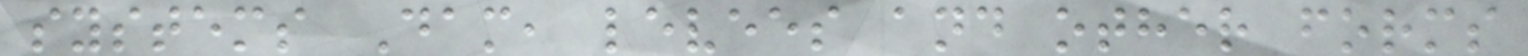systems Dam, levees and other forms
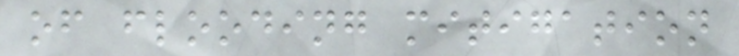of flooding mitigation
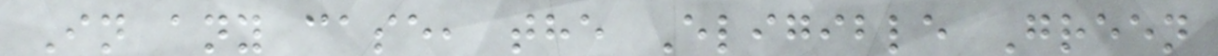In any case, the Eligible Green
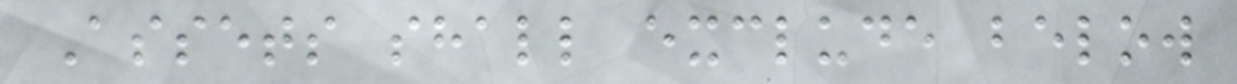Assets shall exclude below
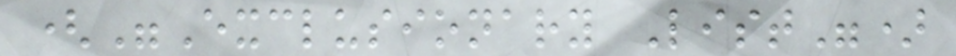("Exclusionary List")
